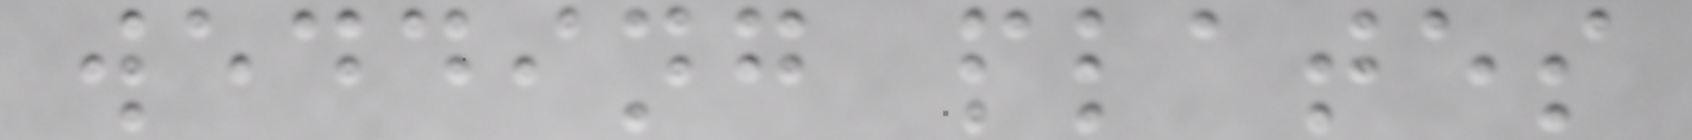wedding plates
